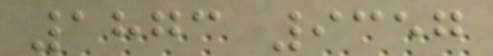1873 9357
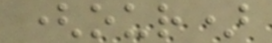(our)
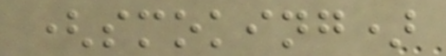(smoking)
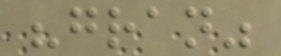"gran"
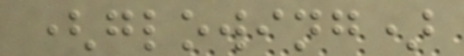(glowing)
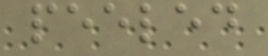peeled
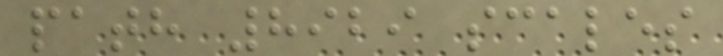path 8929 scales
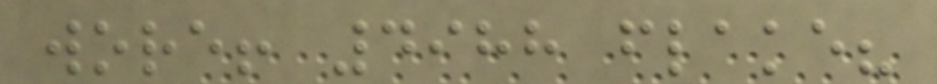wore! 4988 flake?
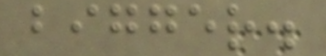bigger.
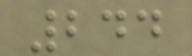244
